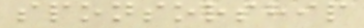sponsorship
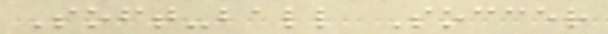Soft-ball Soccer
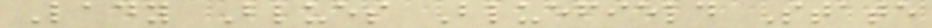Lady Blues Bluefield State
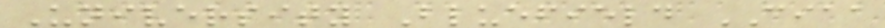University Bluefield CIAA
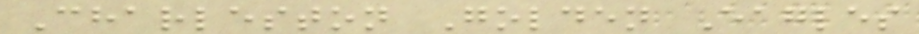Charleston Golden Eagles
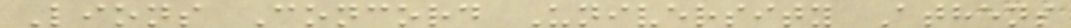Lions Concord University Athens
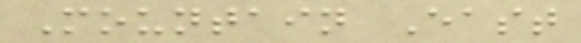Mountain East
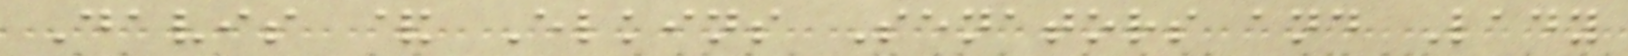Davis & Elkins Senators and Lady
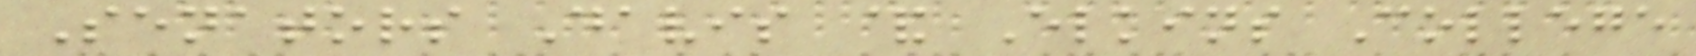Senators Davis & Elkins College
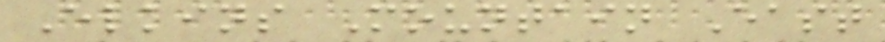Elkins Mountain East
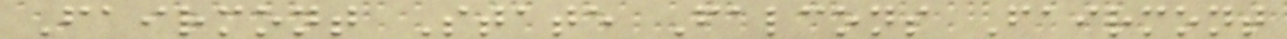Fairmont State Falcons Fairmont
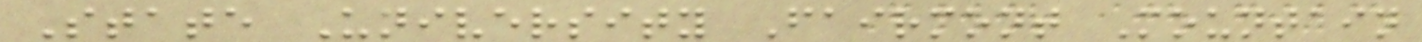State University Fairmont Mountain
